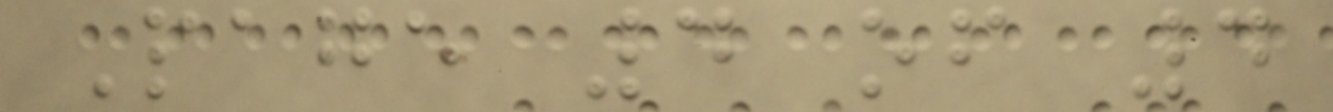Page 4 of 4
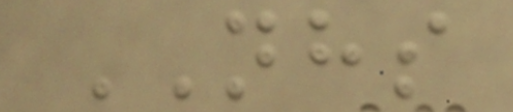NHS
